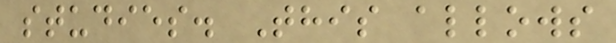studies. This allows
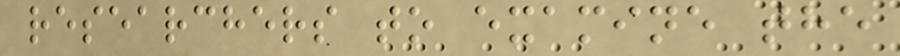researchers to examine the
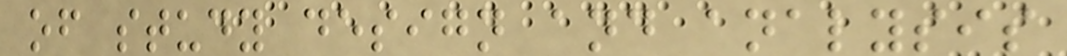of study design and analysis
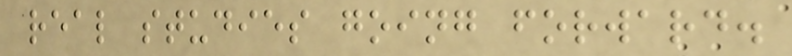real studies going forward.
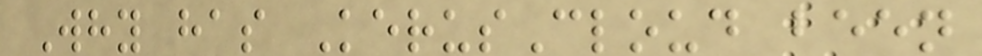Why has KerusCloud been
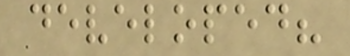developed?
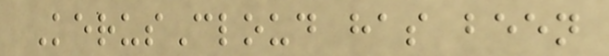KerusCloud has been
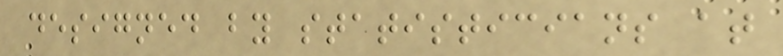designed by statisticians at
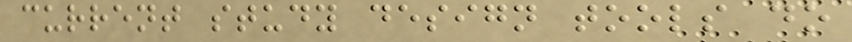current study design tools do
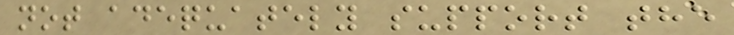not adequately support the
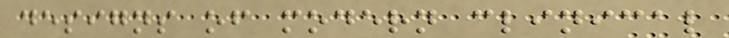designs of modern clinical
